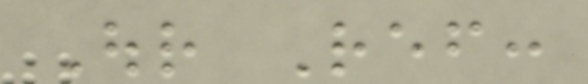Our Ref:
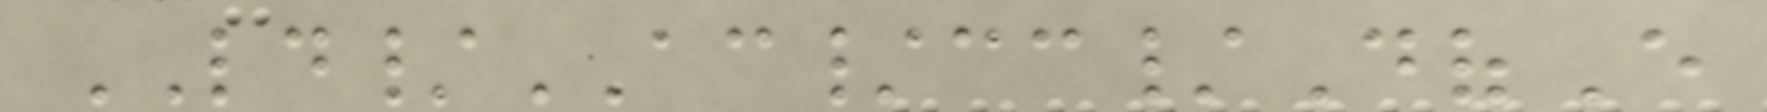LD/AC/cc/DofE
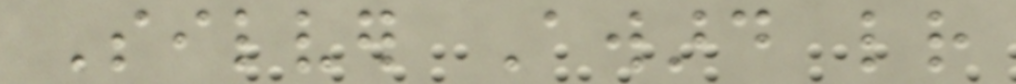Silver Award letter
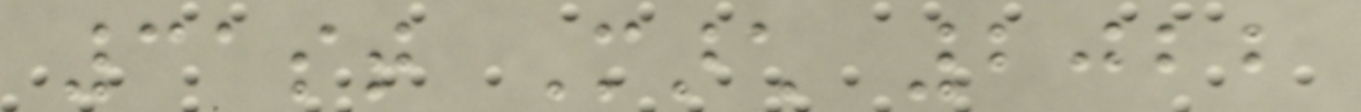31st March 2022
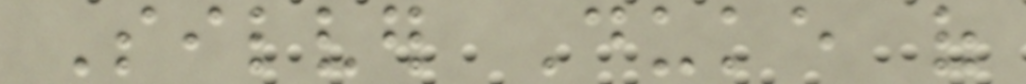Silver Duke of
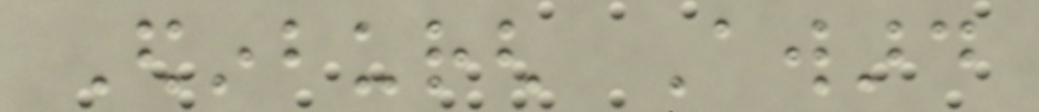Edinburgh Award
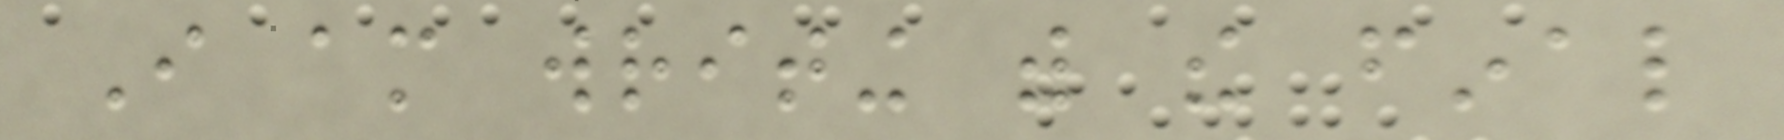I am writing with the final
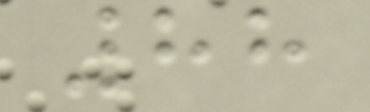88
